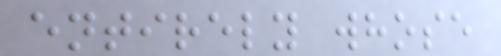entirely whose
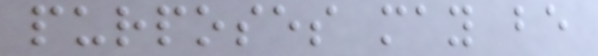purposes may be
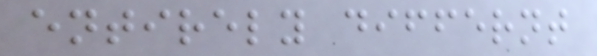entirely differnt
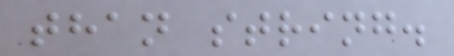than string.
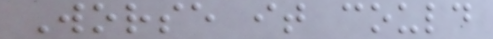Worse it could
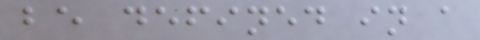be defined in a
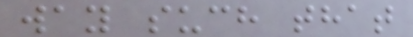way such that
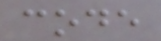code
